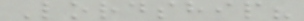Lordship?
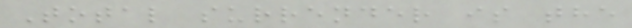Total surrender is the
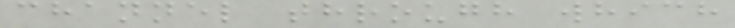channel through which
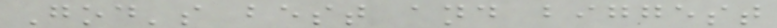God's best and biggest
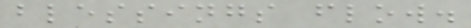blessings flow.
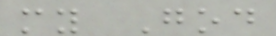my God
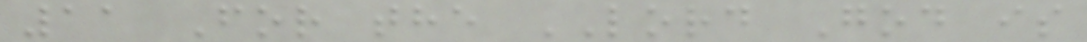11 For the LORD God is
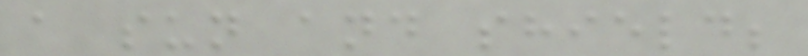a sun and shield;
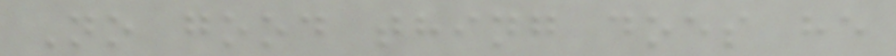No good thing does he
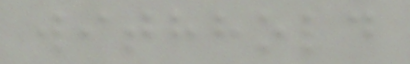withhold
